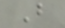B
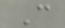C
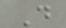D
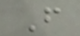F
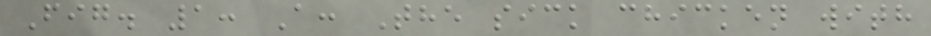Fig. 1: A: The sick chicken with
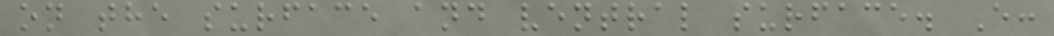on the surface and ventral surface. E:
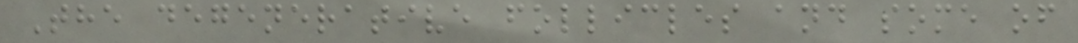The degenerative follicles and some of
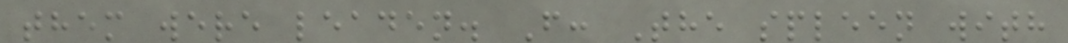them were leaden. F: The spleen with
